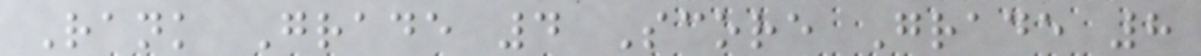Rank Grade 4 Score Grade 8
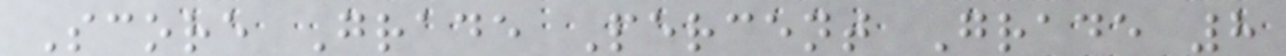Score Grade Percent Grade 8
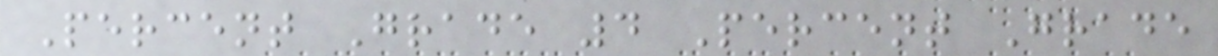Percent Grade 4 Percent Grade
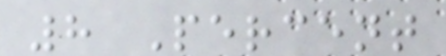8 Percent
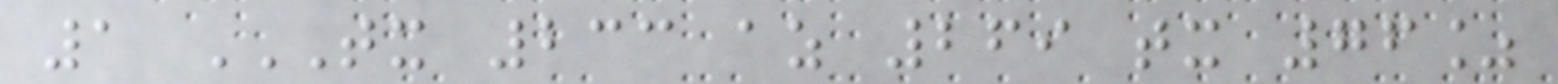1 TX 233 AZ 269 TX 76%
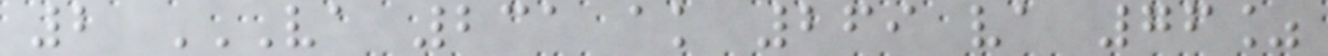2 VA 231 AK 269 VA 76%
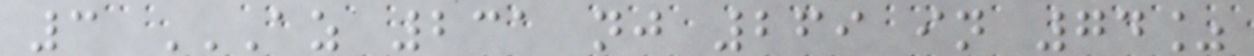3 AZ 231 NJ 269 IN 74%
